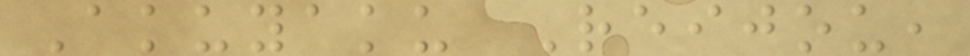Akuyaku Reijou,
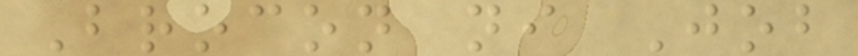Brocon ni Job
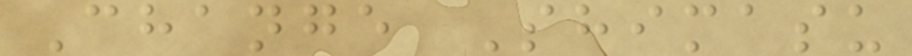Change Shimasu
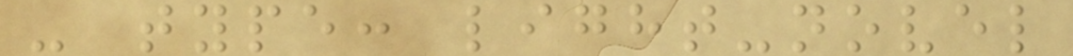- type: light-novel
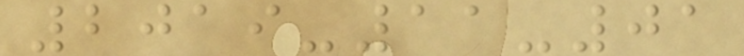2019-11-01
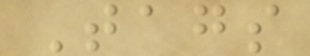Tags
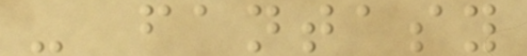- fantasy
